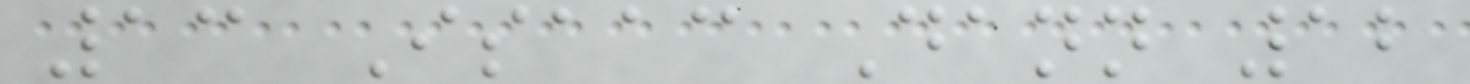13 Isaac Dann 12
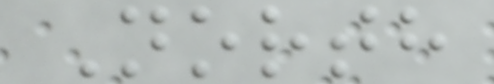North
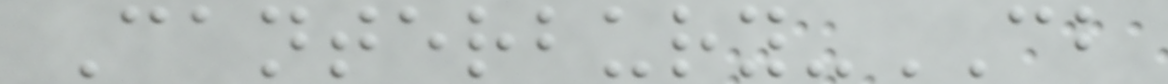Canterbury-CB
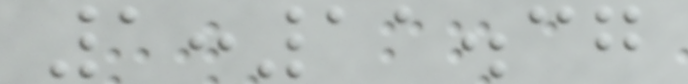1:11.37
